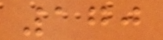170
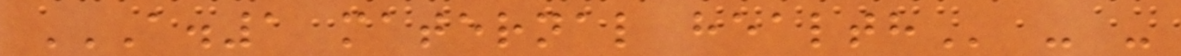A.1 MATERNAL HEALTH - -
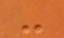-
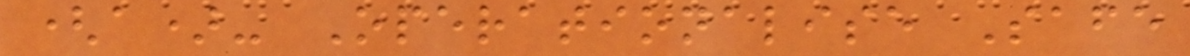(a)- Operationalise Safe
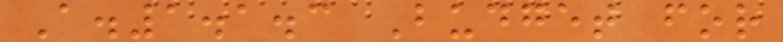A.1.1.3 Budget for
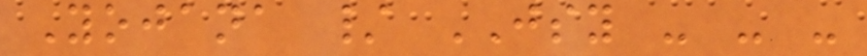Yojana / JSY - - -
